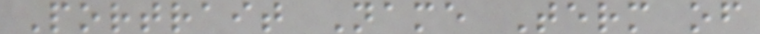Portrait Name Term of
